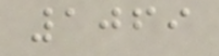1069
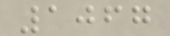1067
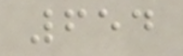654
